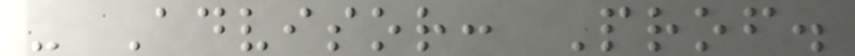- Advisor: Prof.
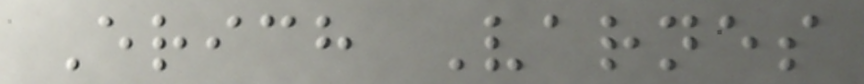Erich Varnes
